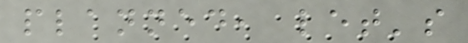planned, let's
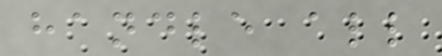handle all
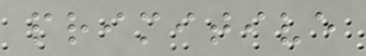primitive
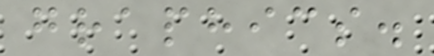graphics.
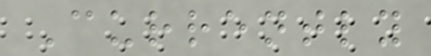Currently
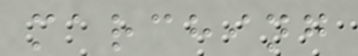marching
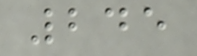245
